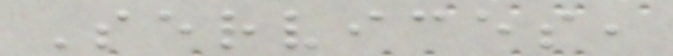Services,
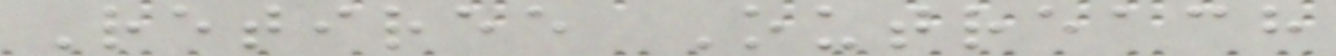Retiree Outreach
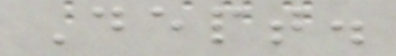Dept.
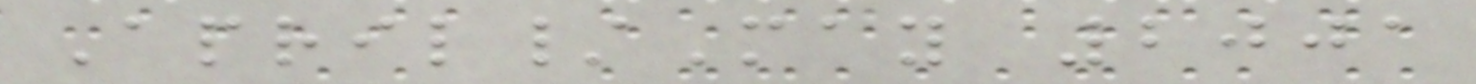April/May 2001
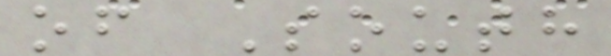of South
